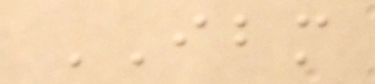IBM
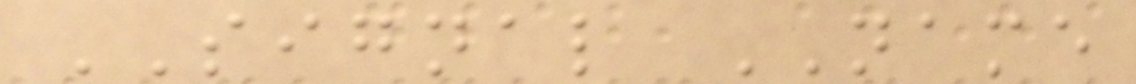SIGNAL NAME
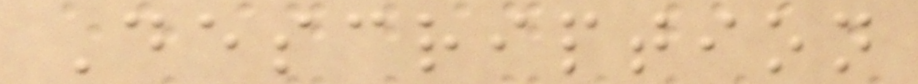Description
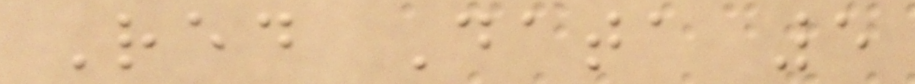Red Data 5
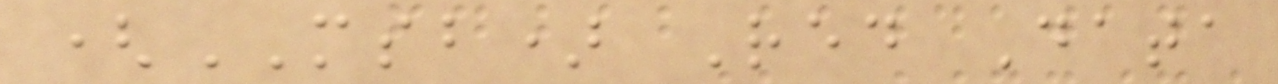(MSB) Red Data
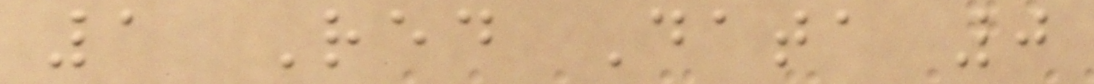1 Red Data 0
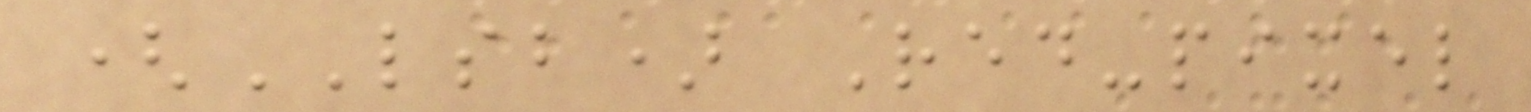(LSB) Red-pixel
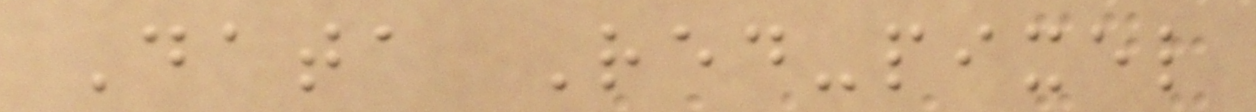Data Red-pixel
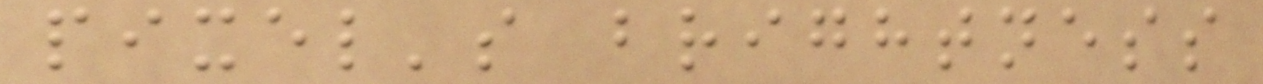pixel's brightness
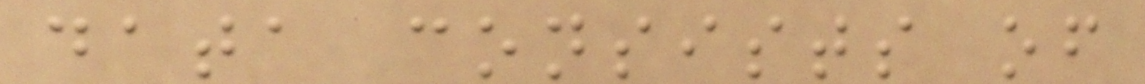data consists of
